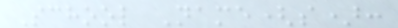School Name(s):
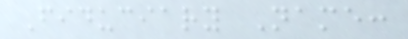Fiduciary Name:
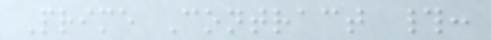Prime Contract #:
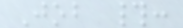Job #:
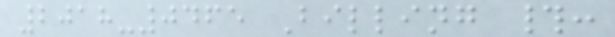2018-0465 Billing #:
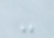-
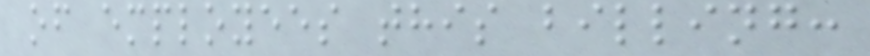of employees this billing:
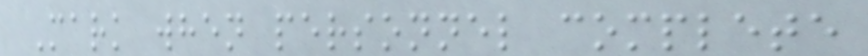Mark when personnel complete
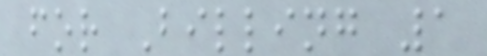for Billing 1
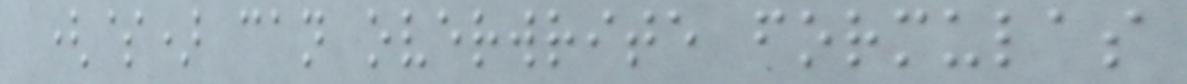($) can overwrite formulas
